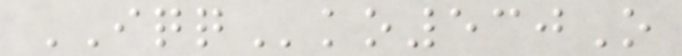IQQko530O
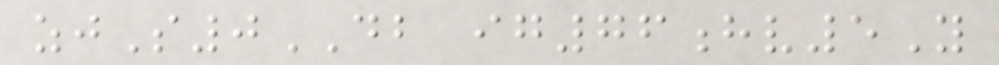zjS0DB ig76hv5Y
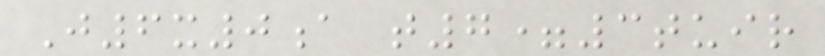J6x0a t7=3tuir
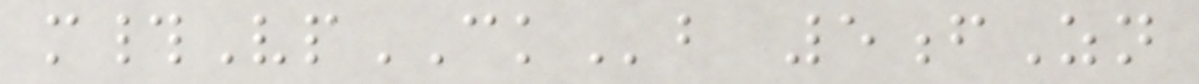m#VpCKb 5fZn
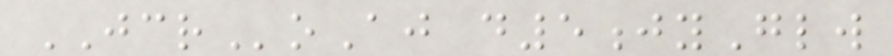JCRoAj d5jyGlw
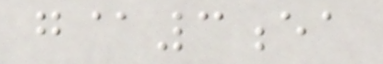g@3ea
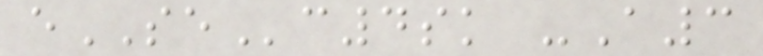eSEc4sk -A3
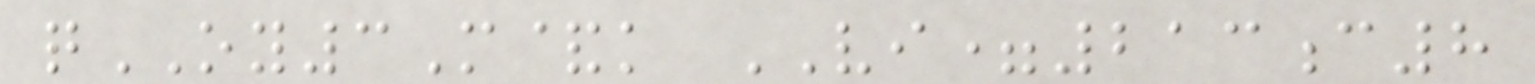qOY3M&k VI=213c8
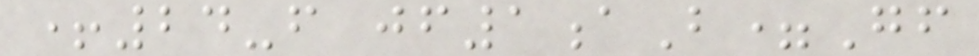+24-f jf1aB=Gf
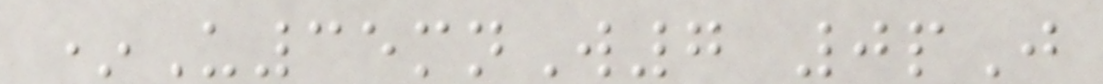*U35mnW7 0pJ
